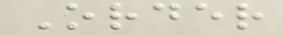Order
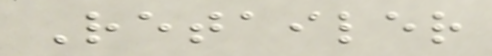Retailer
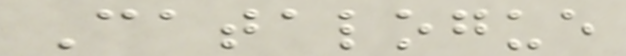Catalogue
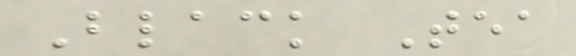Black Tea
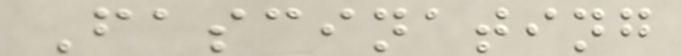Fascinating
